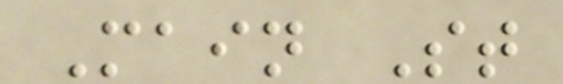Main St
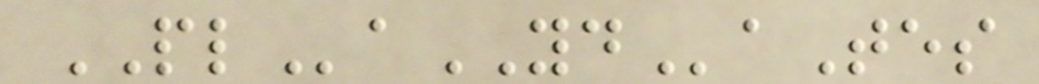PLaYDaTes
